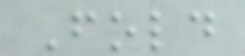Fold
